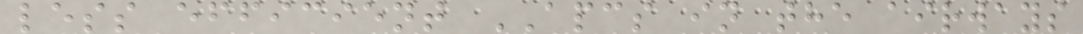less efficient APCS in the airways
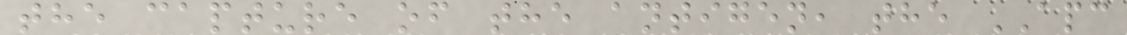the capture of the antigen, the APC
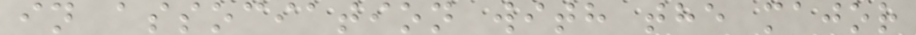in association with the major
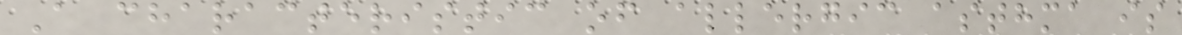A characteristic of allergic asthma is
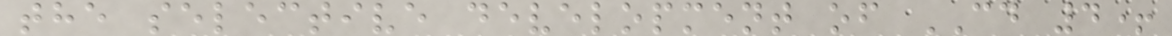the selective development of CD 4+
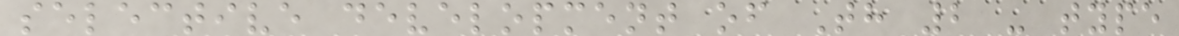selective development of Th 2 - type
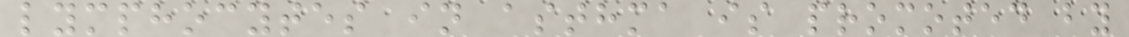lymphocytes in asthma is promoted by
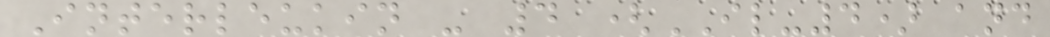Interleukin - 4 (IL-4) and
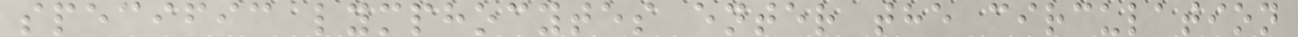specific lymphocytes enter the circulation
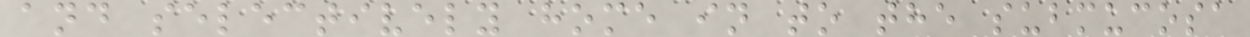and selectively home in to the submucosa
